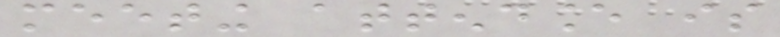meeting attendance is
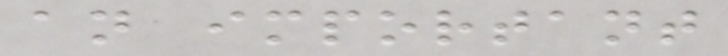an important
